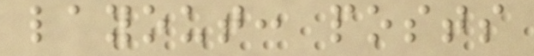layout: posts
